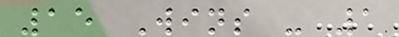15 Wins - 1
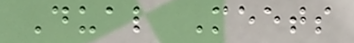Dual Meets
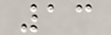13
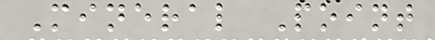Mineral Point
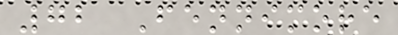72 Fennimore
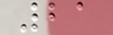21
